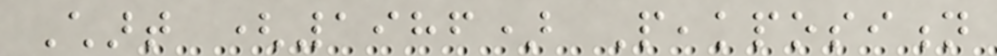Chart (1986) Peakposition
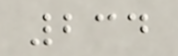234
